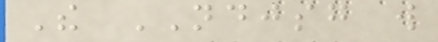The NDJSG will
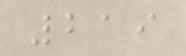219
